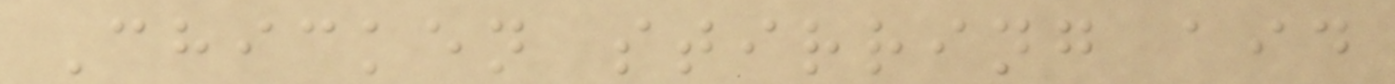Chicken stirring aid
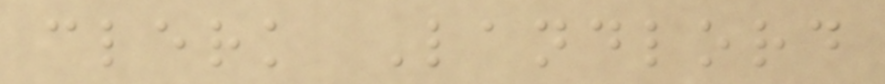clerk Landlord
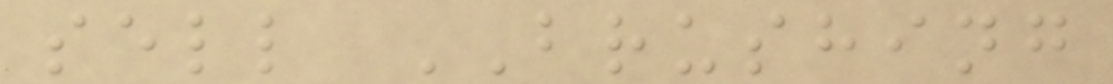sell BRUSHING
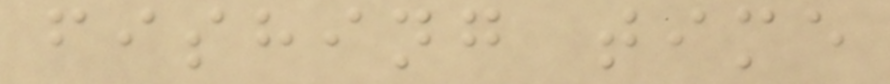fishing time
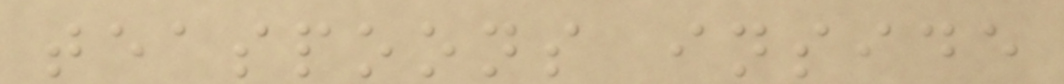teaspoons inside
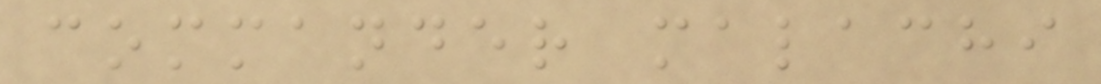commander malachi
